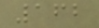162
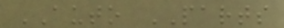AUTO PARTS
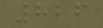826
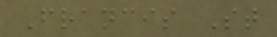Francis St
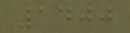1400
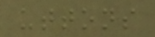uttons
